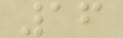16
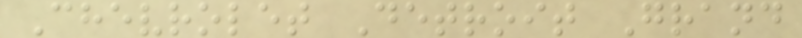Chevrolet Detroit Grand
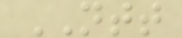NTT
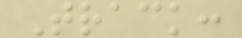Track:
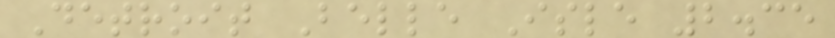Detroit Belle Isle 2.35
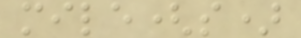mile(s)
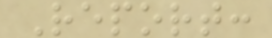Report:
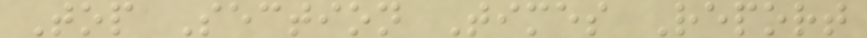Top Section Times Report
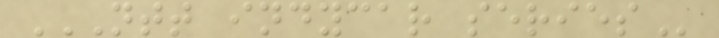NTT INDYCAR SERIES
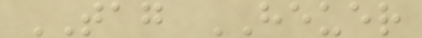TAG HEUER
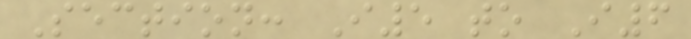Section: I5 to I6
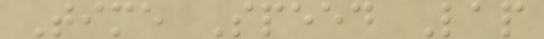Time Speed Lap
